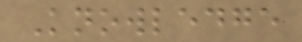Knowledge
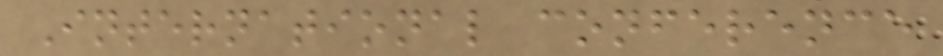International conference
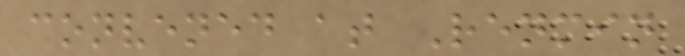convened at Renmin
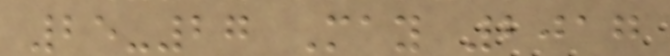25-27 May 2017
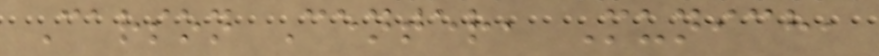Carson Center, Munich,
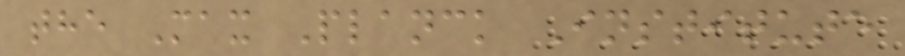the Max Planck Institute
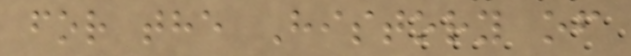for the History of
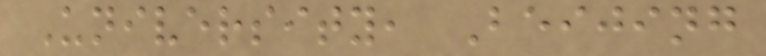University, Beijing
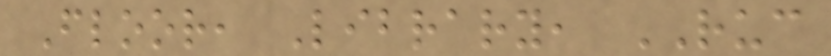Floor, Library, RUC
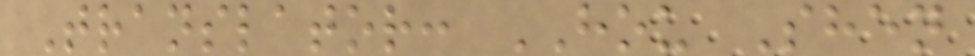Translator: HOU Shen
